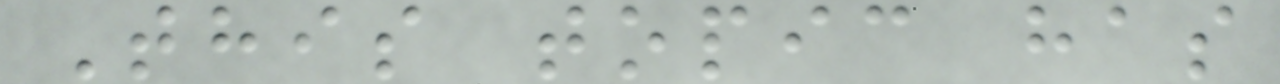This topic has
